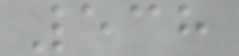538
